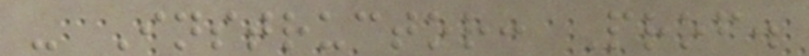- Instructor: Prof.
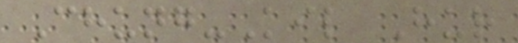Chung-Kil Hur
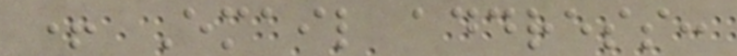+ Email address:
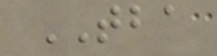TBA
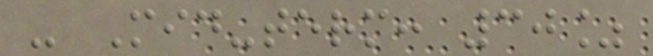- Mid-term: 30%
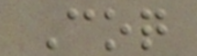Coq
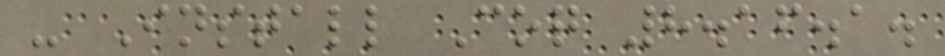- Install Coq 8.16.1.
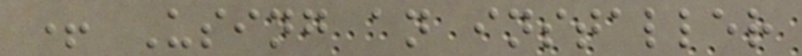+ Using an installer
